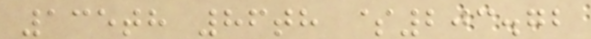135th 86th $203.72
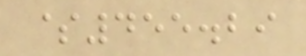$455.29
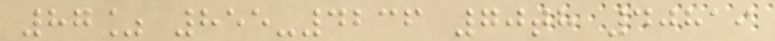87% 855-4236 70th 40819
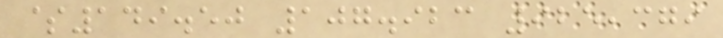$149.50 107.923 925,379
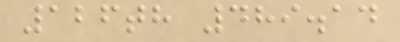126th 489.14
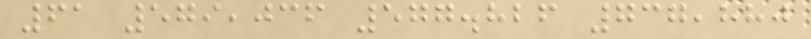61 579,036 577.826 737,880
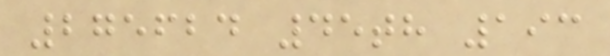275624 45th 193
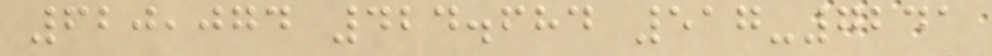620,074 424.684 517-7241
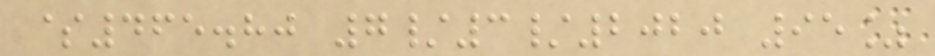$465.80 7/3/2020 95%
